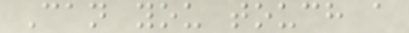Can you touch a
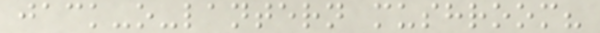jack-o-lantern mushroom?
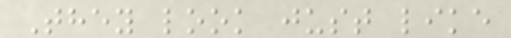They look just like
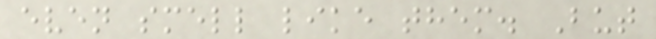even smell like them. But
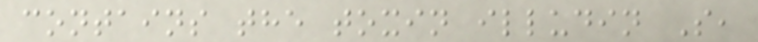contains the toxin illudin S,
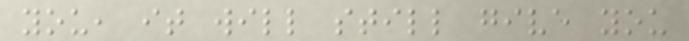you, it will still give you
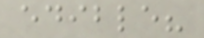edible?
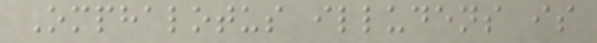Omphalotus illudens is
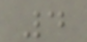4
